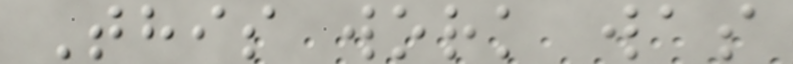This work was
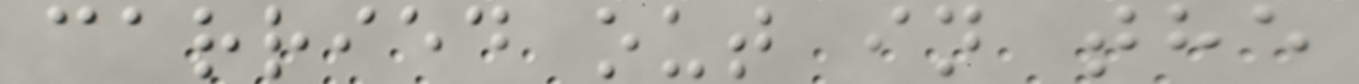carried out in the
